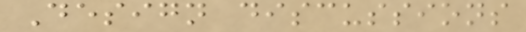Design discussions
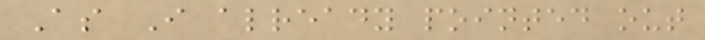As I already pointed out
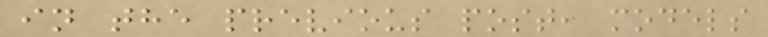in the previous post, models
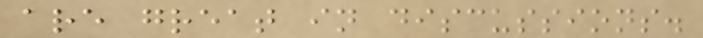are great in discussions.
